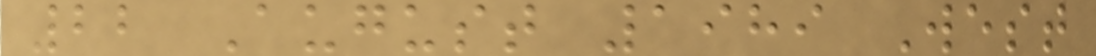22 August 1989 West
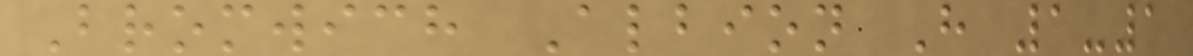Bromwich Albion H 1-1
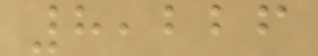8,226
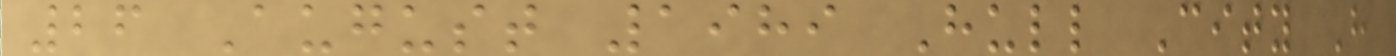26 August 1989 Hull City H
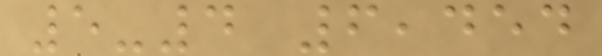5-4 6,454
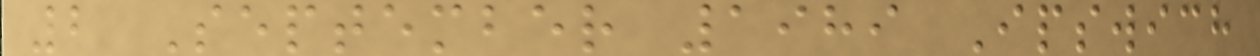2 September 1989 Ipswich
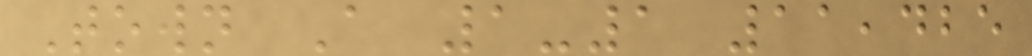Town A 1-1 11,425
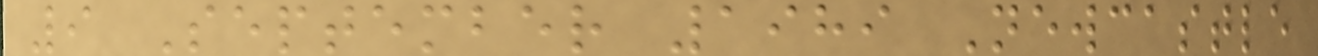9 September 1989 Newcastle
